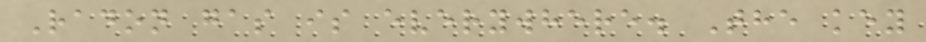Radon gas is everywhere. The key
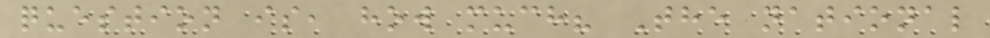question is, how much? The national
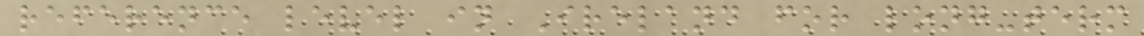reference level in Ireland for long-term
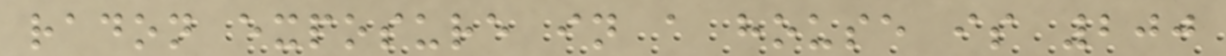radon exposure in a house is 200
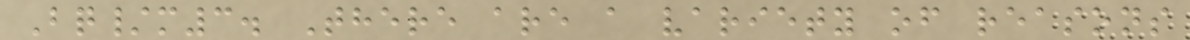Bq/m3. There are a variety of reasons
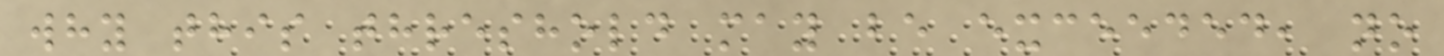why this threshold may be exceeded, no
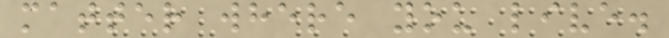matter where you live.
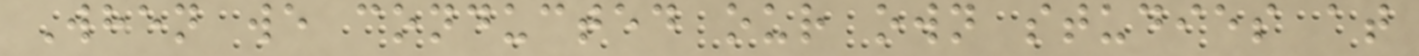When we conducted our own studies at
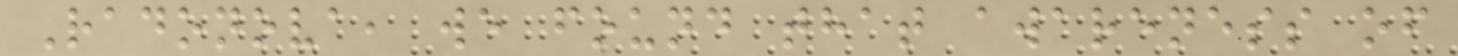Radonova, we found that awareness of
